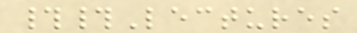##Lectures
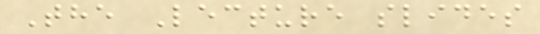The Lecture slides
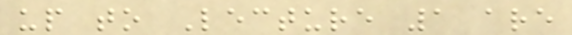up to Lecture 1 are
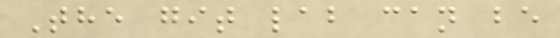The git lab can be
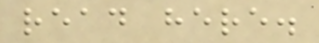read here.
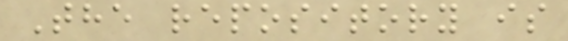The repository is
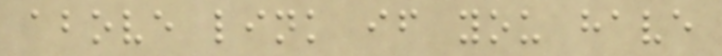above link if you have
